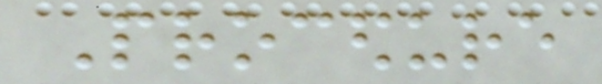Procedure
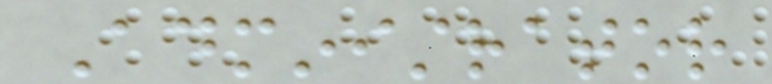Administrator
